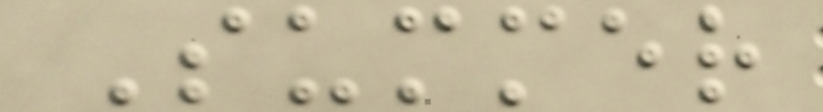Summer
